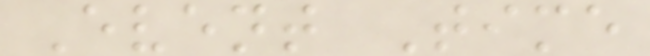Event Time
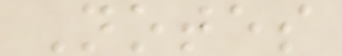Notes
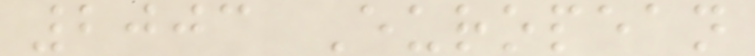2003 European
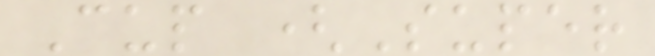Cup (Super
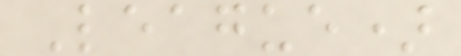League)
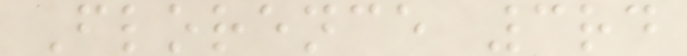Florence 3rd
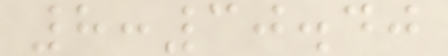8:30.40
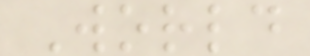World
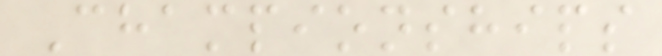Championships
